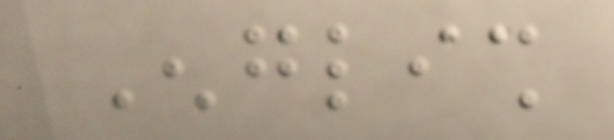English
